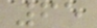65
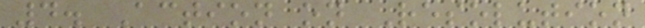4. Action on Resolution
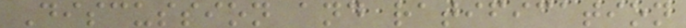Discussion and ratification
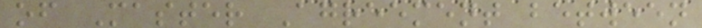of Master Agreement between
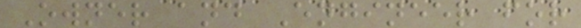Owner and Engineer for
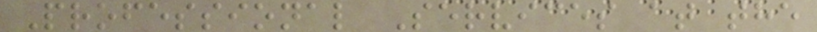Professional Services at the
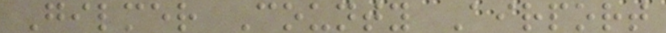Gilmer County Airport
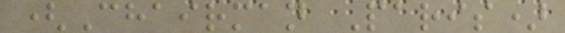(Chairman Paris)
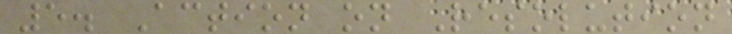5. Action on Resolution
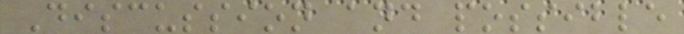Discussion and possible
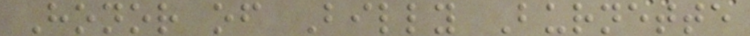Honor of Billy Burnette
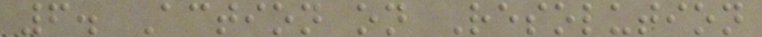6. Action on Resolution
